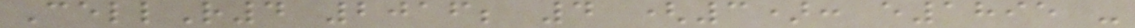CellR4 2016; 4 (3): e1895 -
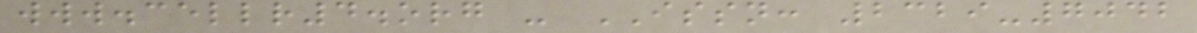www.cellr4.org - ISSN: 2329-7042
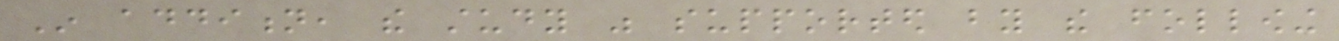In addition, the study was supported by the following
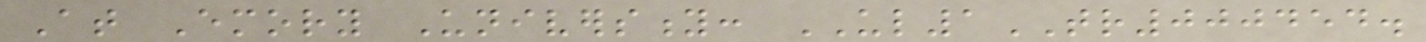At Emory University: UL1TR000454.
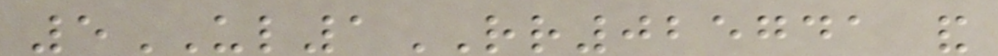5UL1RR025741 and
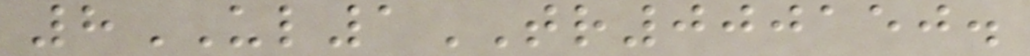8UL1TR000150.
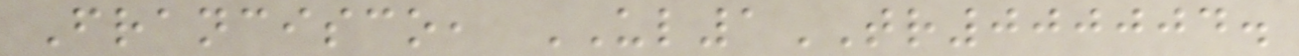Francisco, UL1TR000004.
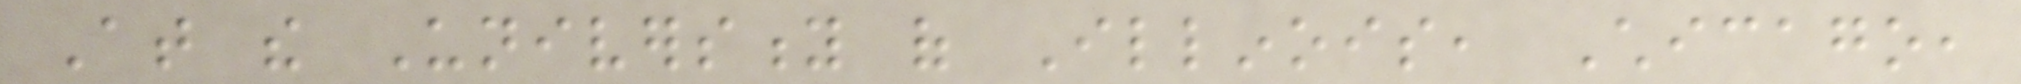At the University of Illinois, Chicago,
